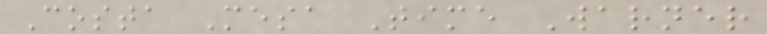Costa Mesa Time Warner
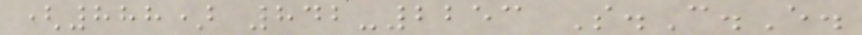(888) 842-2253 S.C.E.
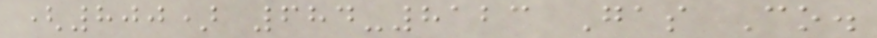(800) 684-8123 Gas Co.
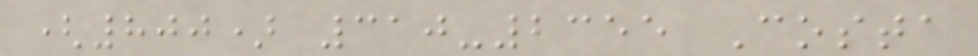(800) 310-2355 Costa
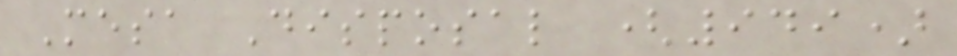Mesa Disposal (949)
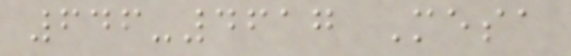646-4617 Mesa
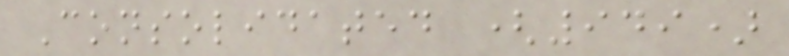Consolidated (949)
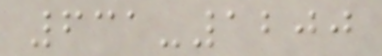631-1200
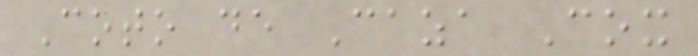Coto de Caza Cox
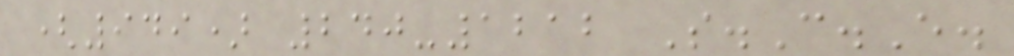(949) 240-1212 S.C.E.
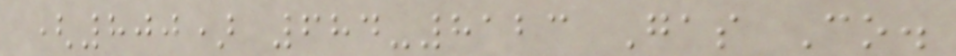(800) 684-8123 Gas Co.
